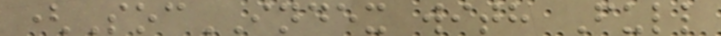(SocINDEX with Full
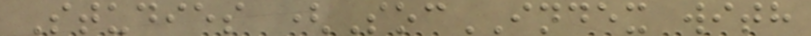Studies (SocINDEX with
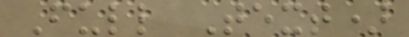Full Text)
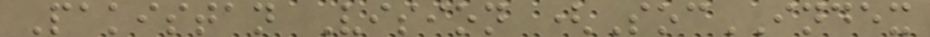Pakistan Vision (SocINDEX
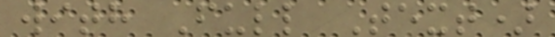with Full Text)
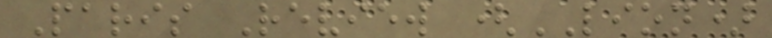Paris Review (LION)
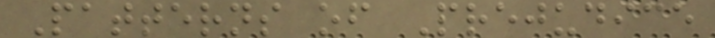Patterns of Prejudice
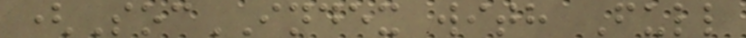(SocINDEX with Full
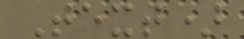Text)
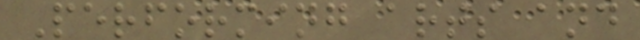Performing arts and
